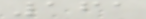161
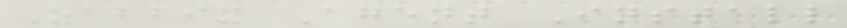Zabbix Agent Install
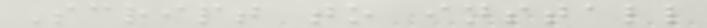Script to install
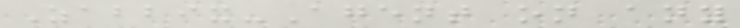Zabbix-Agent on any
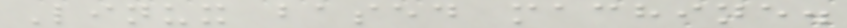Linux based machine.
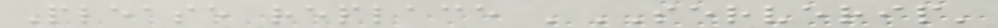Please replace 'SERVERIP'
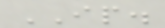IP.
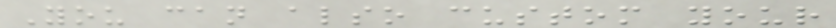You can also custom your
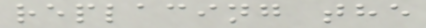replacing the
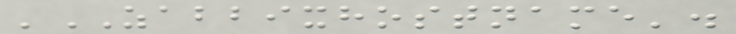'ZABBIXHOSTNAME'.
